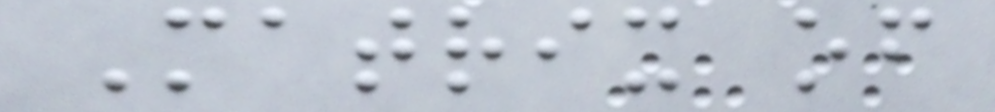Matrix of
